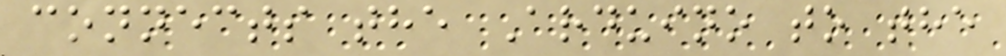connects the Arduino to the
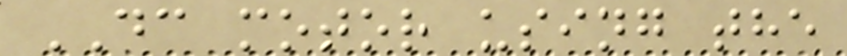DC motor using the
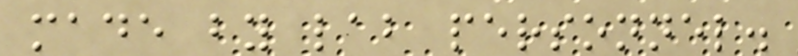made by lab personnel.
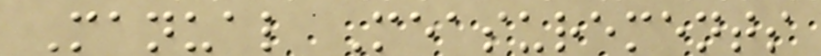Manual Measurements
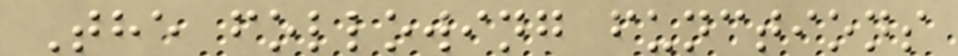The following functions
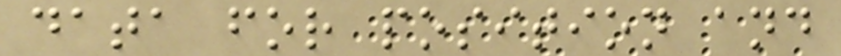data for position and
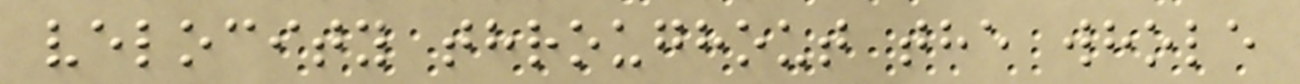velocity throughout the whole
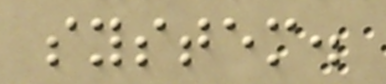system.
